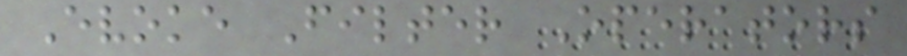Evoke Filter Operators
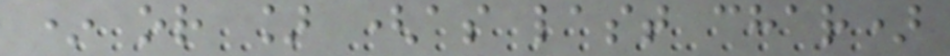* or ] (as last char)
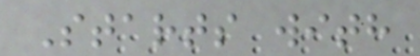Starts with
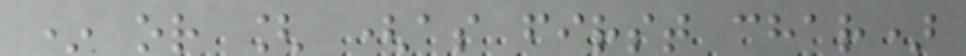* or [ (as first char)
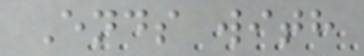Ends with
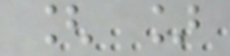[ ]
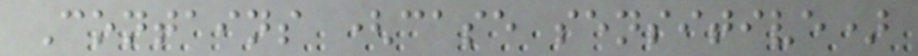Contains (case sensitive)
